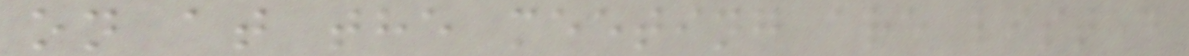on at the meeting are listed
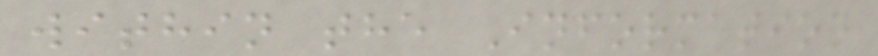within the Information
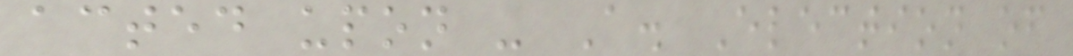acted upon - A. Election of
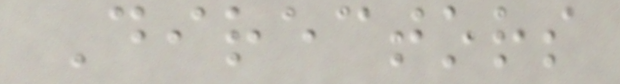Directors
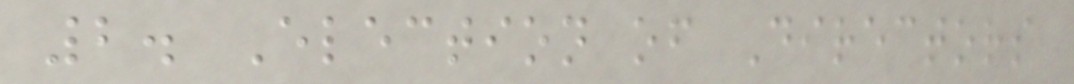2. Election of Directors
